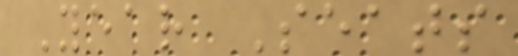Year Seats
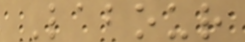Labour
